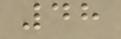48
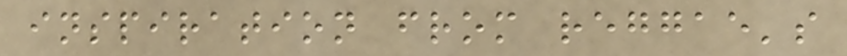inspiration from reggae's
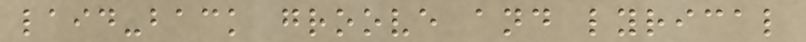laid-back groove and lyrical
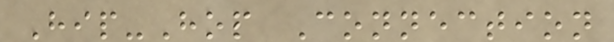Hip-Hop Connection
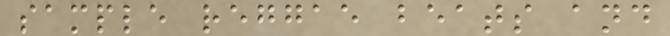sample reggae beats and
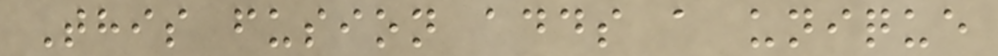This fusion adds a unique
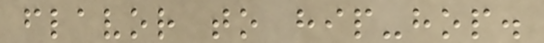flavor to hip-hop.
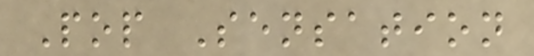Pop Sensation
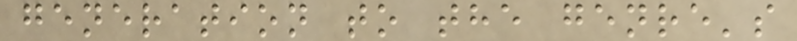generation to the genre's
